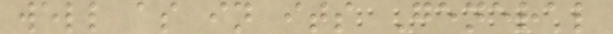well as in its General
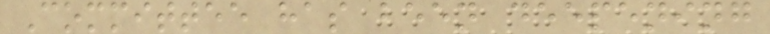Committee has been deepening
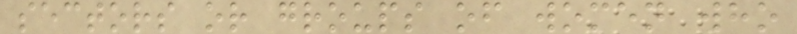sectors or groups of women who
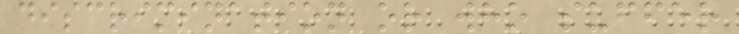discrimination or who suffer
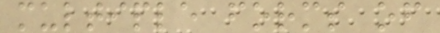multiple forms of
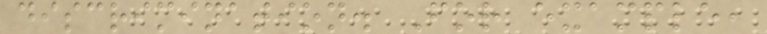discrimination. For example,
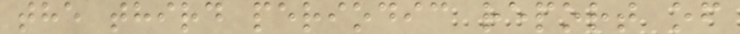the third periodic report of
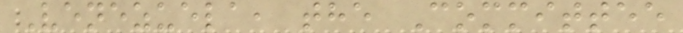Venezuela, the Committee
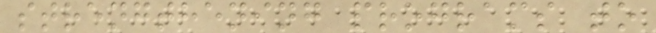strengthening programs to
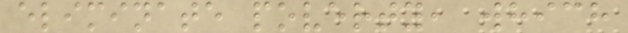eliminate poverty, which
